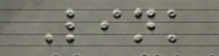Link
